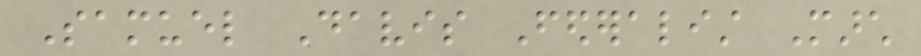Samuel Davis Federalist March
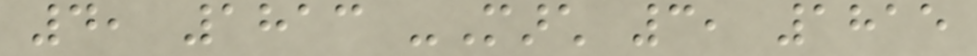4, 1813 -March 3, 1815
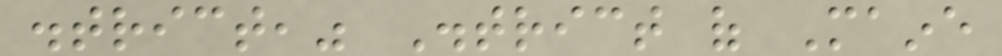district," District of Maine
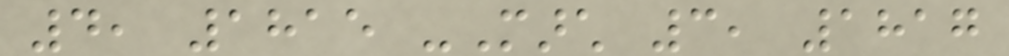4, 1815 -March 3, 1817
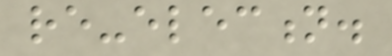re-election.
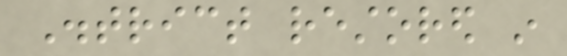District restored in
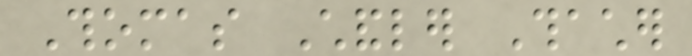Thomas Chandler Thacher
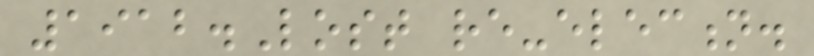1912.Lost re-election.
